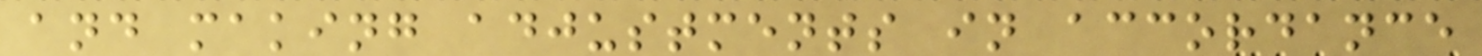and making adjustments in accordance
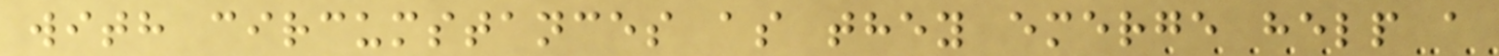with circumstances as they emerge help a
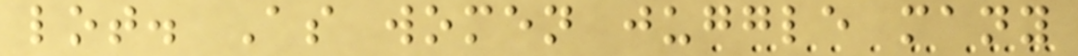lot. As women juggle many
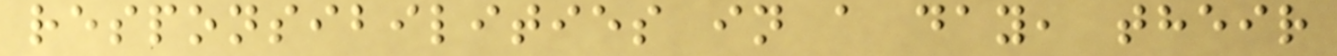responsibilities in a day, their
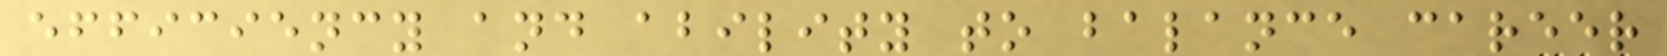efficiency and ability to balance career
